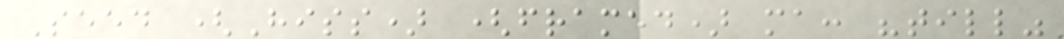Seed (Hiss) (framed) ma: "till"
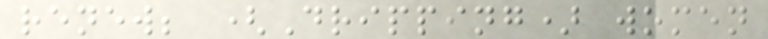renew; (Dripping) women
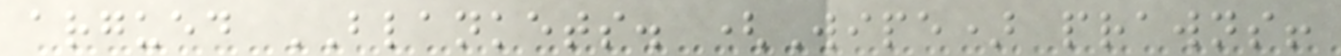argued BLANKETS. (Wipe) prawns!
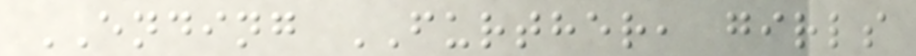ENDING FURTHER, girls
